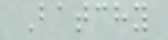Batchy
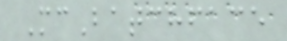McBatchface
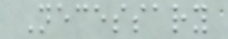Necessary
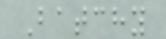Batchy
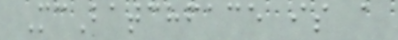McBatchface is a
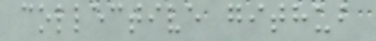collective github
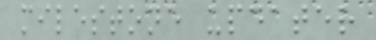milestone updater
